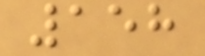158
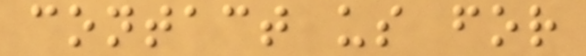contact us for
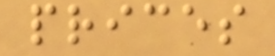prices
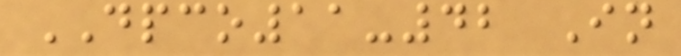DPCO11-42 In
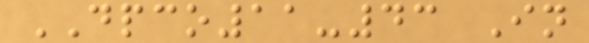DPCO11-43 In
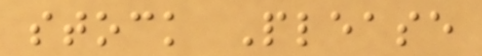stock Please
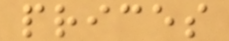prices
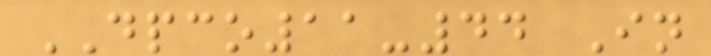DPCO11-44 In
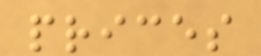prices
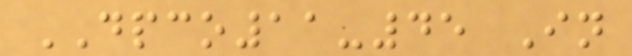DPCO11-45 In
